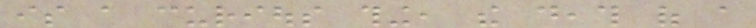is a curious thing, the death of a
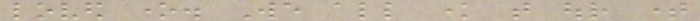loved one. We all know that our time
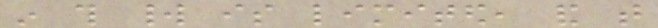in this world is limited, and that
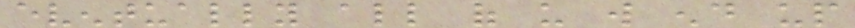eventually all of us will end up
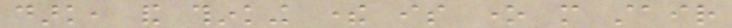dark, and thinking there is one more stair
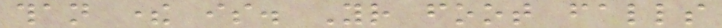than there is. Your foot falls
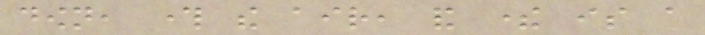down, through the air, and there is a
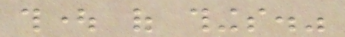thought of things."
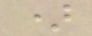)
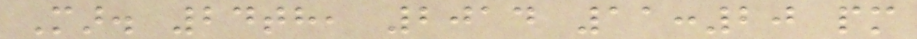Mar. 24th, 2014 11:20 pm
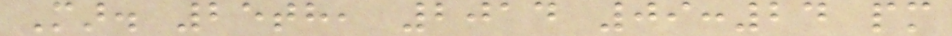Mar. 25th, 2014 09:24 pm
